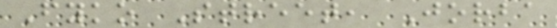Fyko Street, Jorba
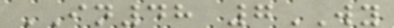IN48 7WY
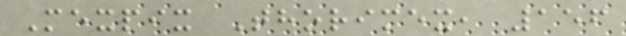Mexpix Thorimex, 156
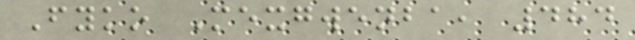Fyko Mexgwenba, 484
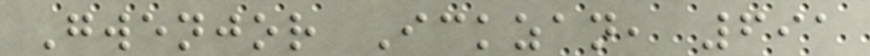Gwenjor Ickzan, 691
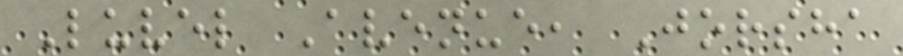Luvel Avenue, Jorsha
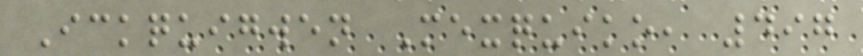Ickquigwen Mexquiko, 497
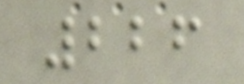226
